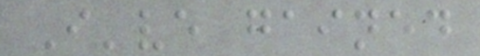I've gained
